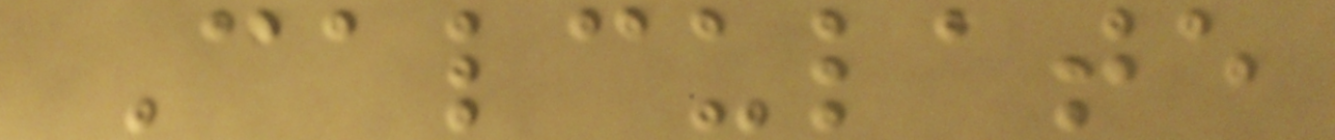Calculate
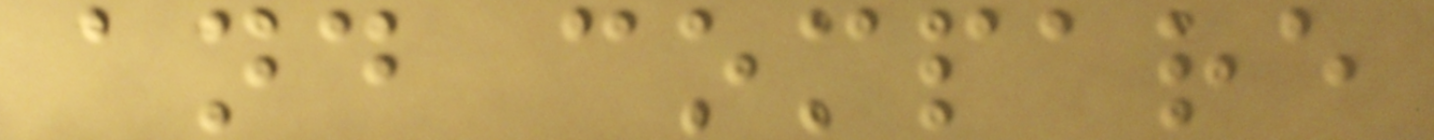and compare
